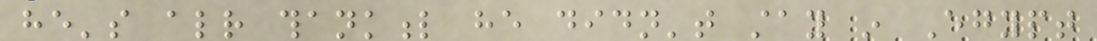he's already thankful he didn't stay in Egypt
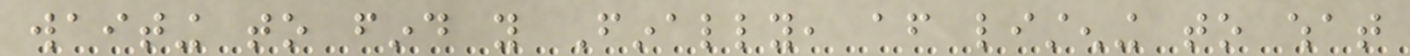waiting to find you Finally, after listening to what
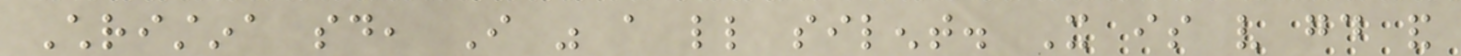Christina said, I was a little silent. It is very good and
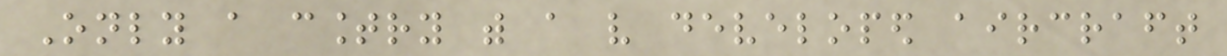Only a country with a very developed aircraft
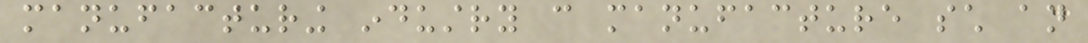manufacturing industry can manufacture such an
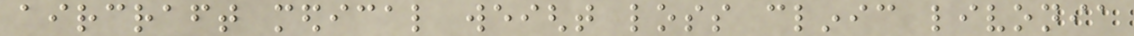aircraft medical weight loss clinic livonia
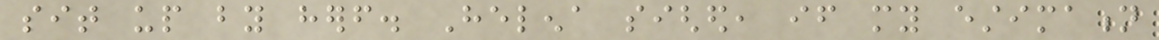sit up by herself. Helena sighed, if my estimation
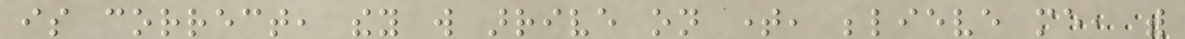is correct, they will arrive on time, believe me, with
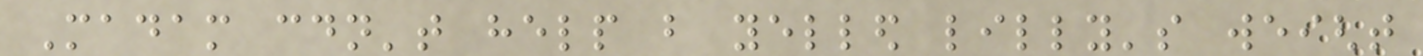Madam couldn't help but yelled lilly's weight
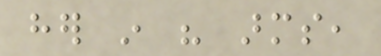her in his arms,
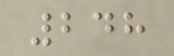248
